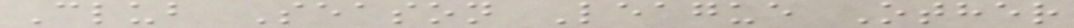Club Season League Other
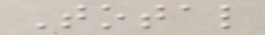Total
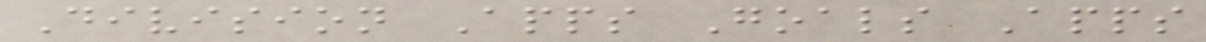Division Apps Goals Apps
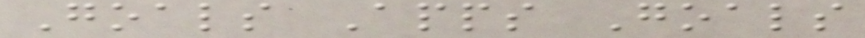Goals Apps Goals
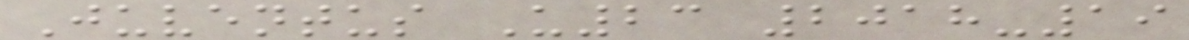Juventus U23 2018-19
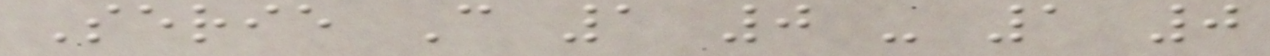Serie C 1 0 - 1 0
